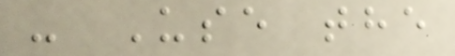- Use the
